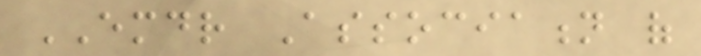EMDR Association of
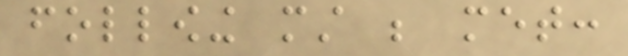following must be met:
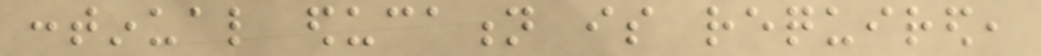continual education is required,
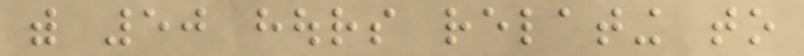with 50 hours relating to
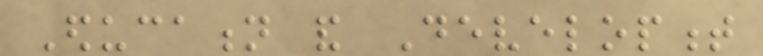Education and Development
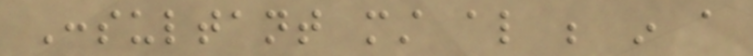Consultant must also be in a
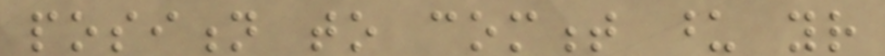position to comment upon your
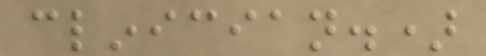clinician.)
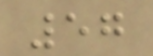57
